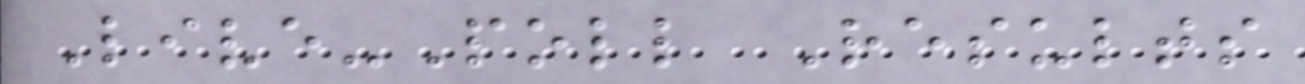Live-Poll Results
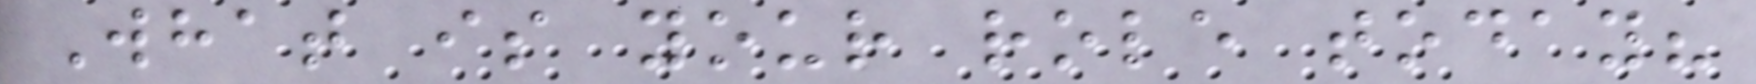What is your role today?
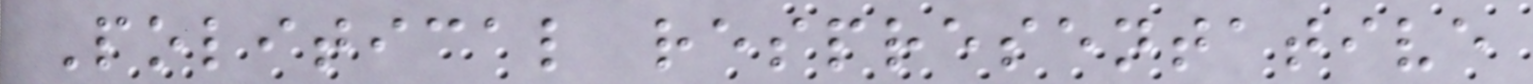Political respresentative
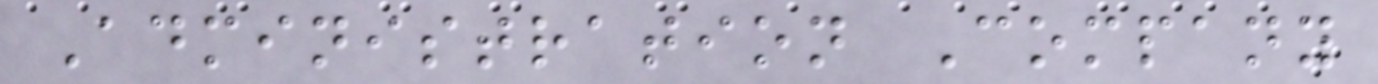Administration Company
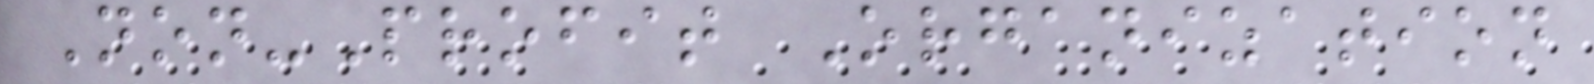Non-Profit Organization
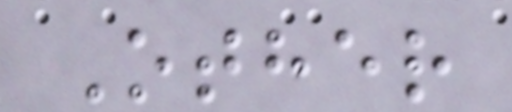Other
